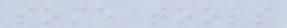some tools
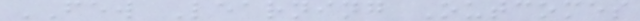FEW Learning Outcomes
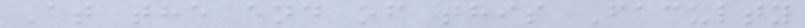At the end of this Faculty
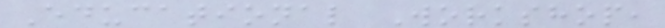Educational Workshop,
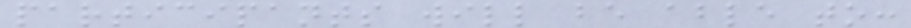participants will be able to:
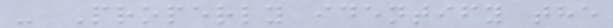- Properly identify the
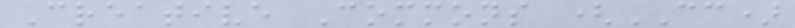Creative Commons (CC)
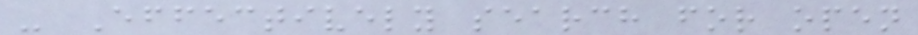- Effectively search for open
